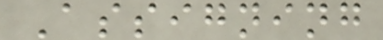Assigning
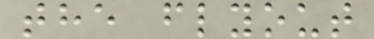the flyout
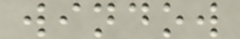window
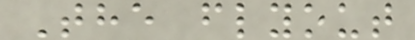The flyout
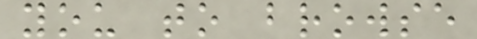you to browse
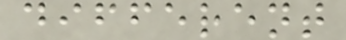different
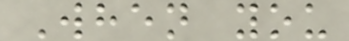When you
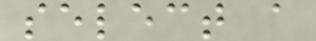select a
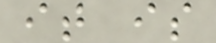it is
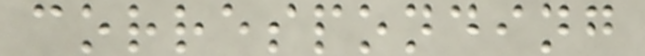corresponding
